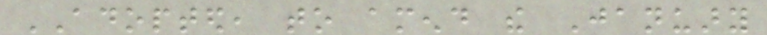ADOPTED, to amend the January
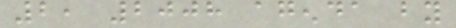2, 2008 agenda by
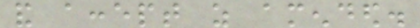and accept as amended.
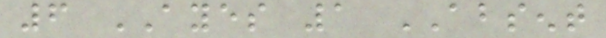6 AYES 1 ABSENT
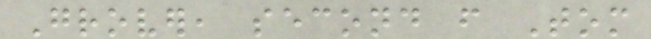Grover, second from Tom
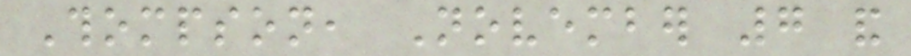Thompson, November 7 and
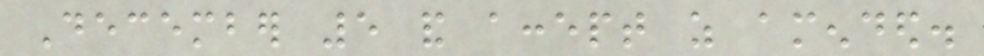December 5 and accept as amended.
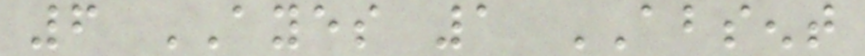6 AYES 1 ABSENT
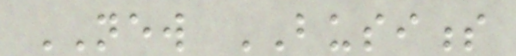NEW BUSINESS
